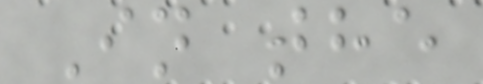In the
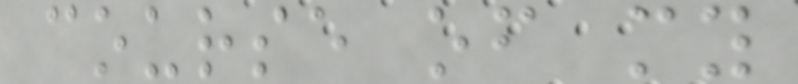course of my
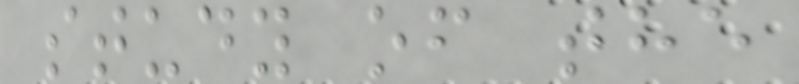study of the
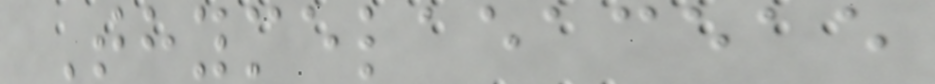Thymelaeaceae
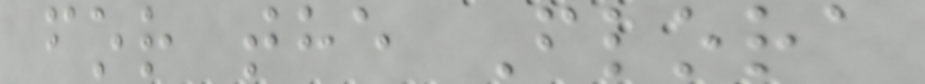for the Flora
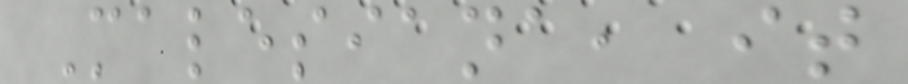Malesiana, it
